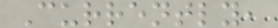Currently,
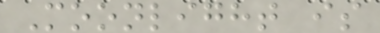Moonlight is
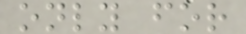only for
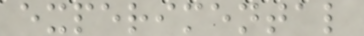experimental
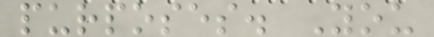purposes. You
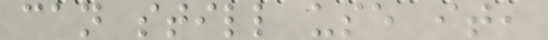can still use it,
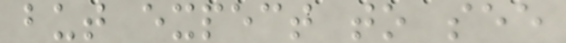but expect to see
